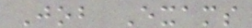Job Exams
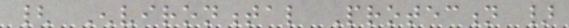{ Environmental Protection }
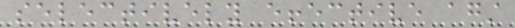selectively effective against
